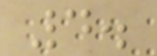4.
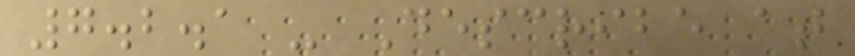7.2.1 - Describe at
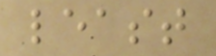least
